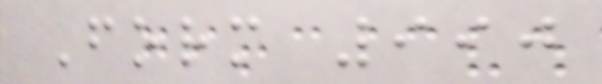Form 990
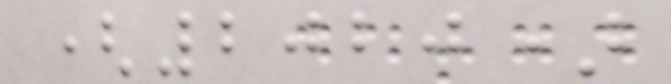(2020)
